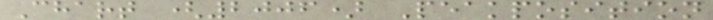Chart (2006) Peakposition
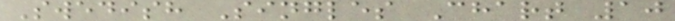Swedish Singles Chart 10
